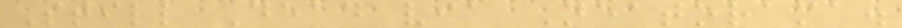Still Dead via Neatorama.
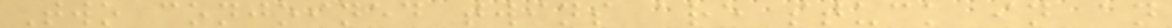Two conjoined twins are stuck in an
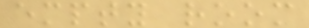empty room
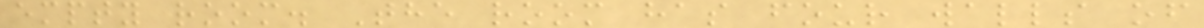empty room. The room has four walls of
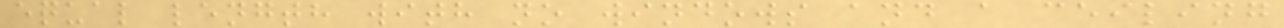equal length with no windows and a ceiling
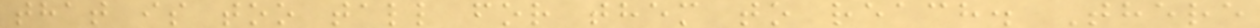that is too tall for them to reach. There
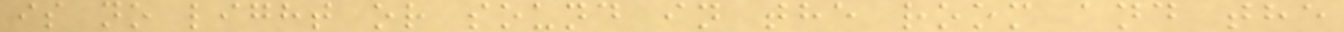is no light or sound in the room and the
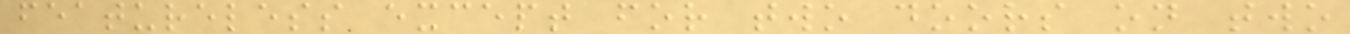featureless except for two doors on two
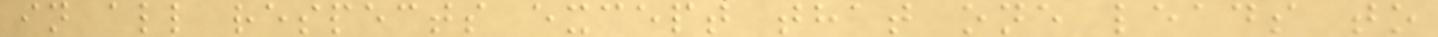in all respects except that one leads to
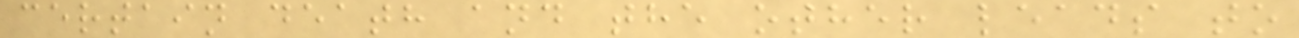certain death and the other leads to
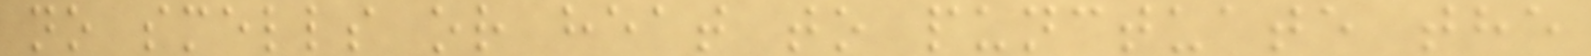no smells or heat to punctuate the
